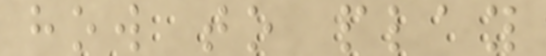how to play
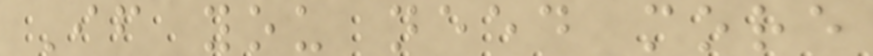If you need more
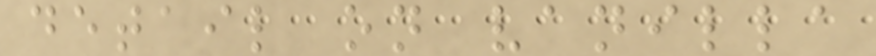detail on vanilla
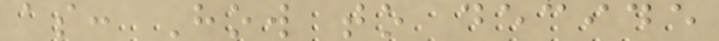as: How to decide
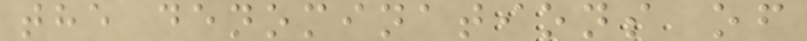the denominations of
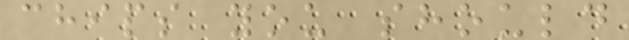chips you should
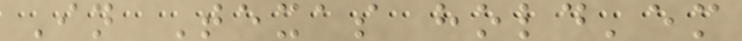In Texas hold'em
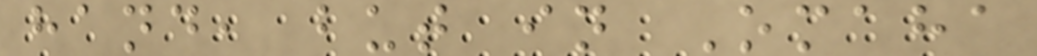hand, but in Omaha
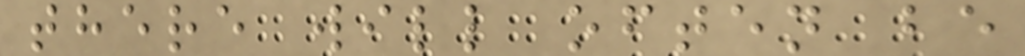there will often be
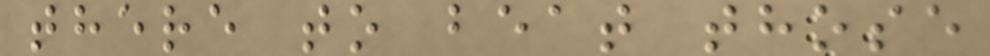there to beat those
